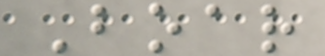Boar
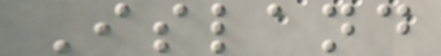Island
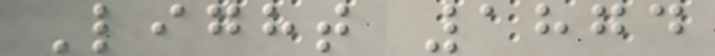Light 1874
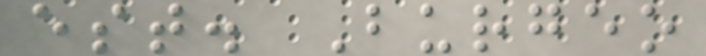est. Burgeo
